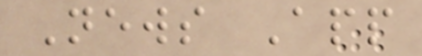News App
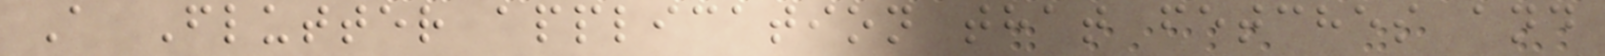A Flutter application that fetches and
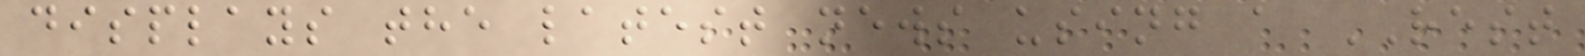displays the latest news using a REST
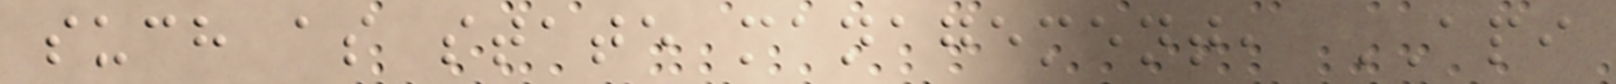such as state management, API
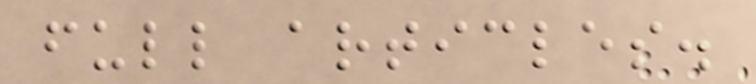full articles.
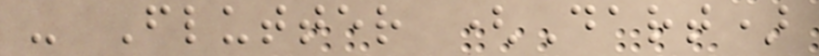- Flutter (Dart)
